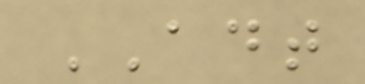ADT
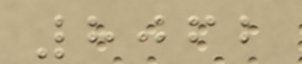8062
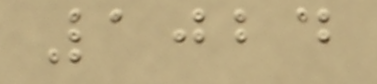1024
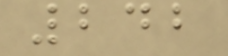242
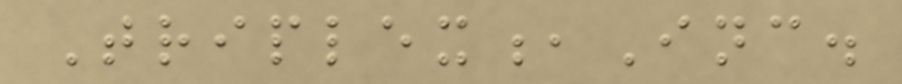Triplex,Inc.
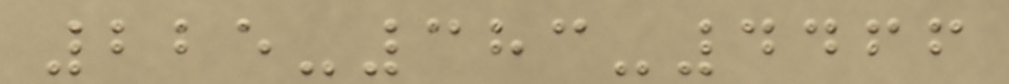225-383-4466
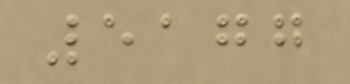5177
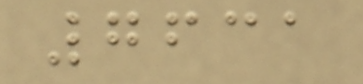7631
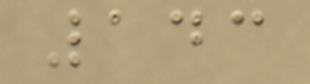143
